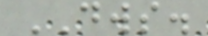DWS.
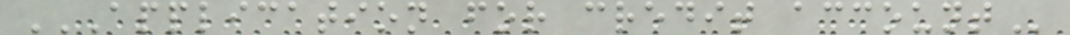APPLICATION FOR CREDIT ACCOUNT
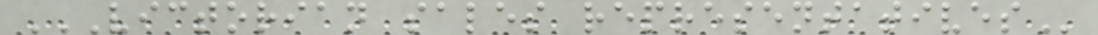VICTORIAN SALES REPRESENTATIVES
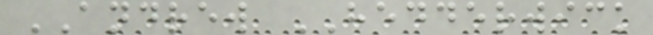ANDREW HEDDERWICK
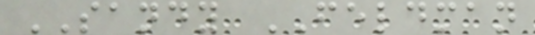SANDY FELDMAN
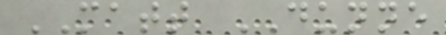MATT DUNNE
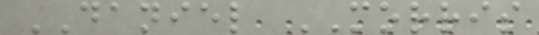DANIEL MORRIS
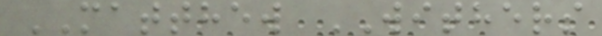MATTHEW WITHERS
